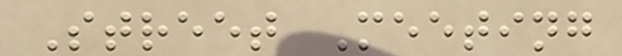Street Meeting
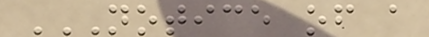NOTICE OF A
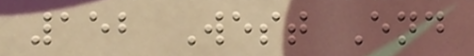152 West End
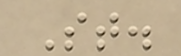St.
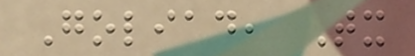Goliad, Tx
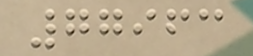77963
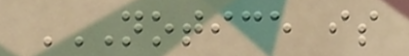NOTICE IS
